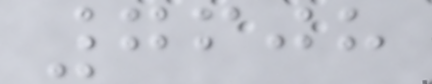7608
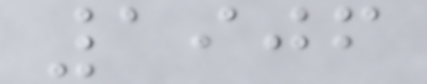1906
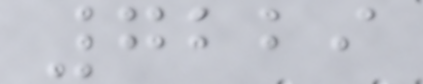7229
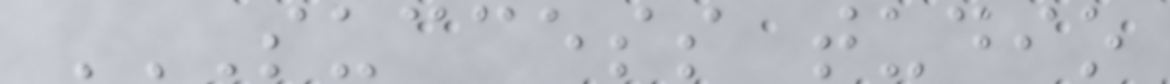SUCCESS TUDIO
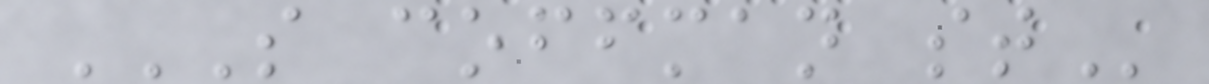S COFFMAN ST
